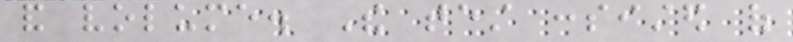and volume. The test consisted of
